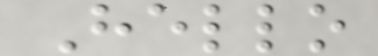Hello
